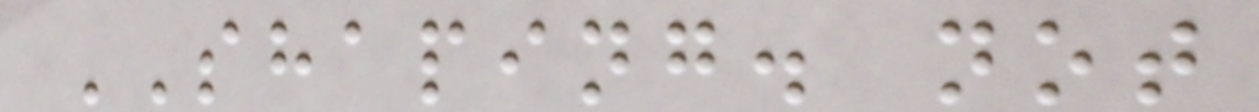SHAPING. not
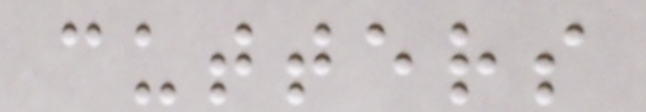cutters
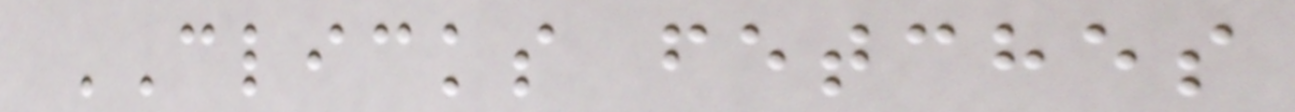CLICKS fetches
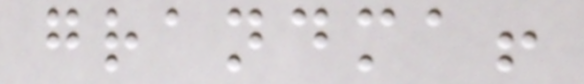grandma!
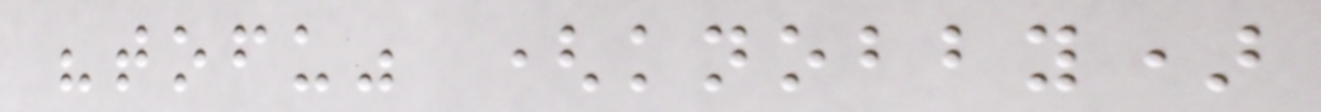"tofu" (knobby)
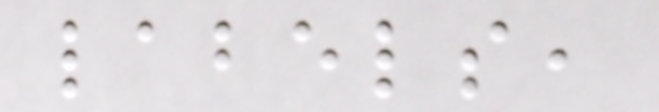labels,
